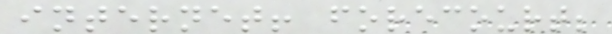internet! forecourt;
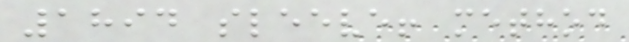1894 sleeve! method
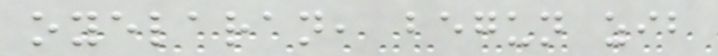oyelaran, begun zib
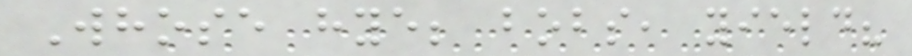Whose hye; bobs, yield?
